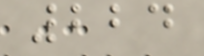224
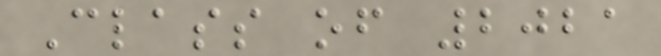Class of 2021
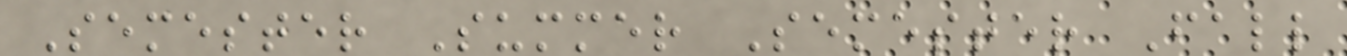Semester Summer Semester Fall
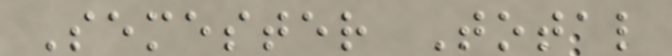Semester Total
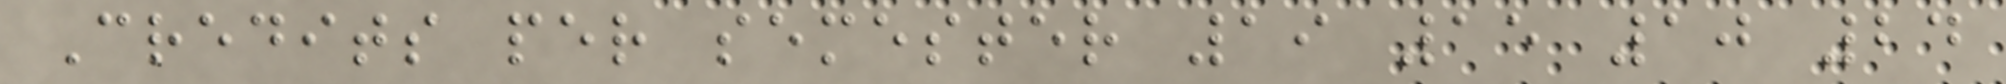Credits per semester 19 15 10 24
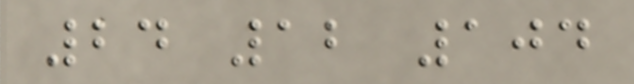24 12 104
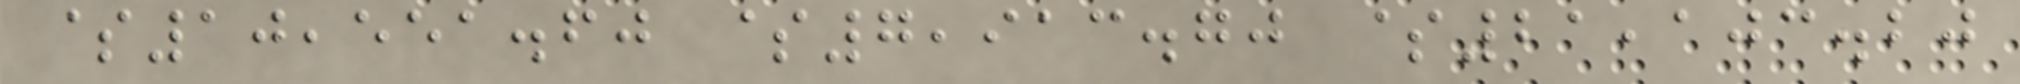$10,551.60 $7,913.70 $21,103.20
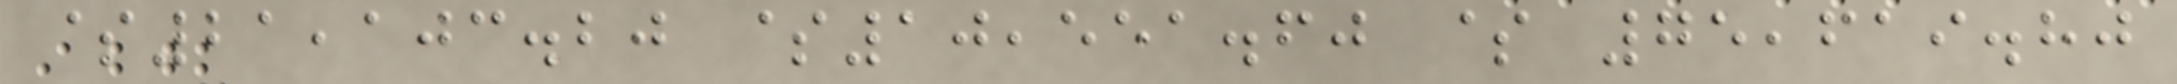$21,103.20 $10,551.60 $ 75,619.80
